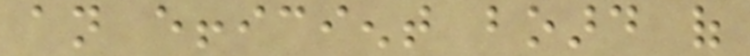an efficient board of
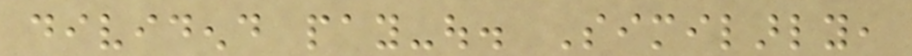dividend pay-out. Similarly,
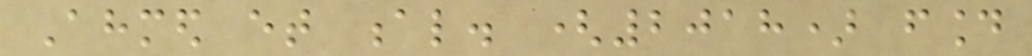Ahmed et al. (2018) found
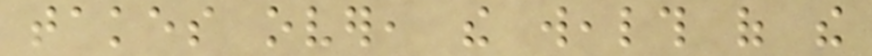takes over, the wealth of the
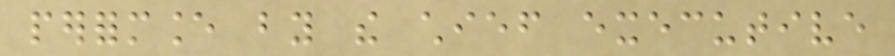performance by the chief executive
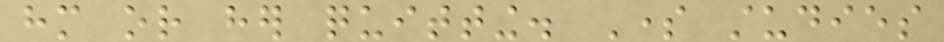him or her quitting. Some studies
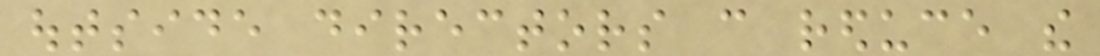outside directors can reduce the
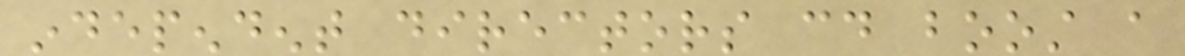independent directors could boost a
